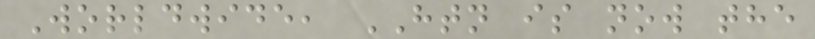Worldwide, HTN is now the
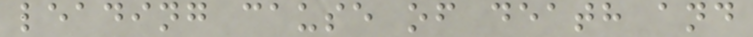leading cause of death and
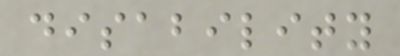disability
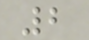2
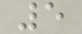5
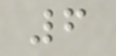6
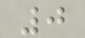0
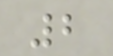2
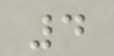4
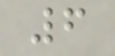6
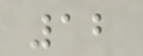12
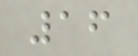16
